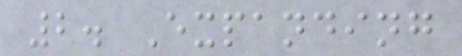2. Expanding
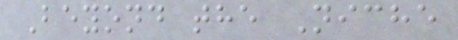Beyond the Niche
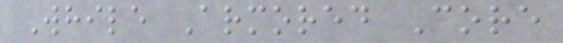While Armored Core
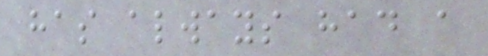has always had a
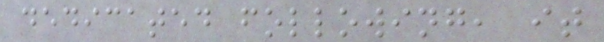dedicated following, it
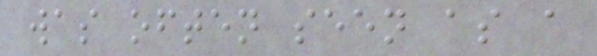was often seen as a
